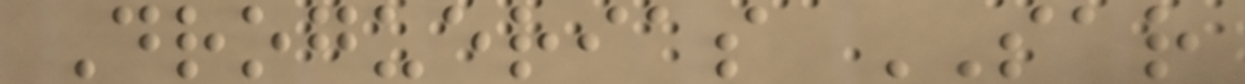Droguerias SAR
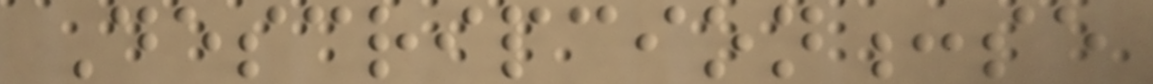Descripcion:se
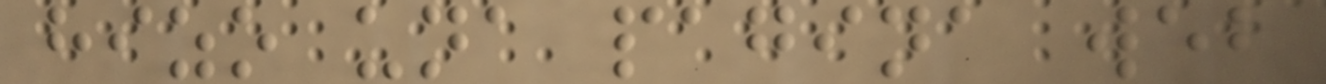hizo una pagina web
